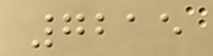7215
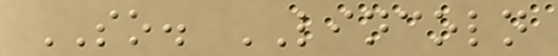SO. LINCOLN
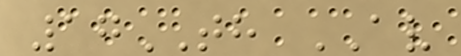17TH AV
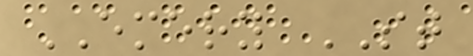EMERY ST
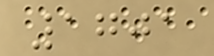1701
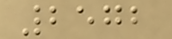2572
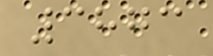3873
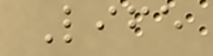Life
